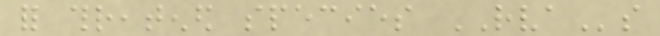for threatened species RVAs
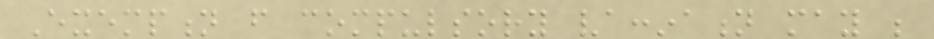Exemption from compulsory vaccination may be
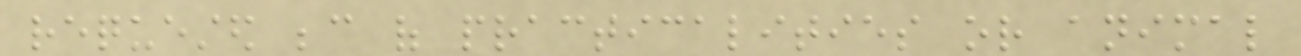requested because of practicalities or animal
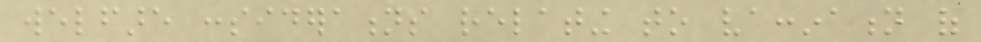welfare considerations relating to vaccination of
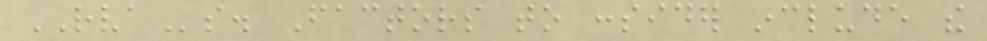RVAs. Factors to consider include the
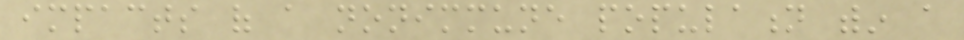impacts of a nonimmune population within a
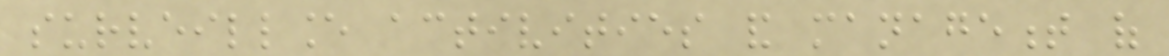surveillance activities and management of
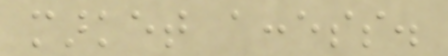market access.
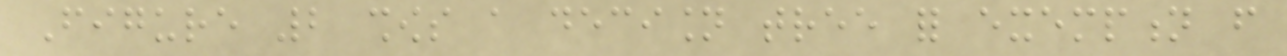Figure 2 shows a decision tree for exemption from
